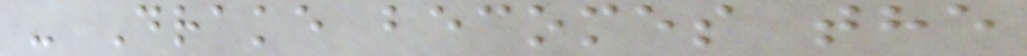- Drake becomes the
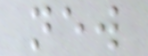new
